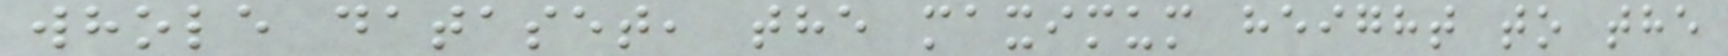whole dataset, the maximum height to the
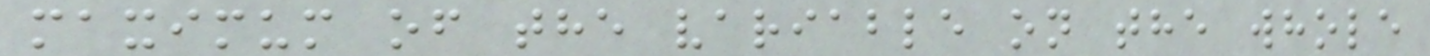maximum of the variable on the whole
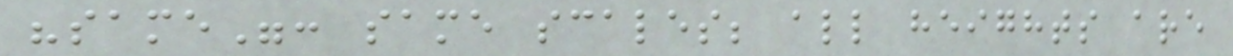"same": same scales; all heights are
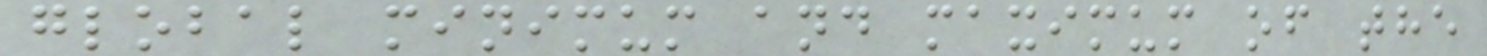global minimum and maximum of the
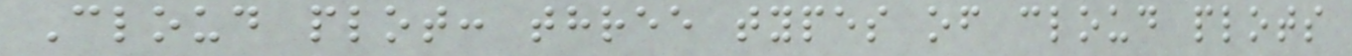Cloud plot: three types of cloud plots
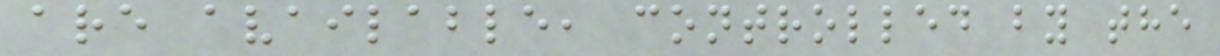are available, controlled by the
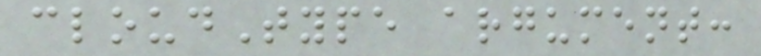cloudType argument:
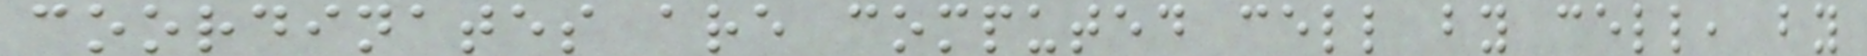coordinates are computed cell by cell, by
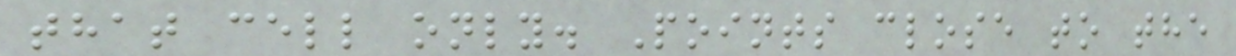that cell only. Points close to the
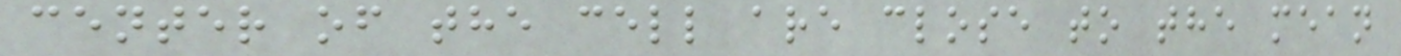center of the cell are close to the mean
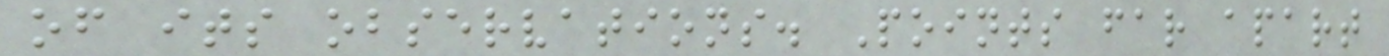of its observations. Points far apart
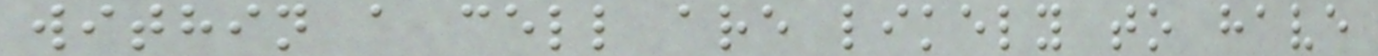within a cell are likely to have
